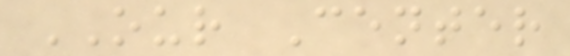OUR Center
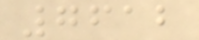7612
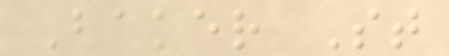Baker St
